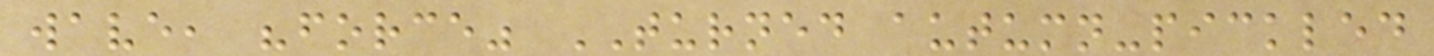wave, "force" TURNED autumn-pickled
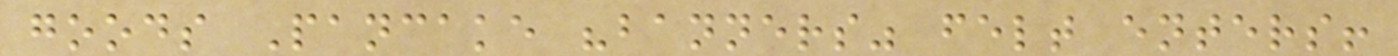goods Pancake "banners" felt enters!
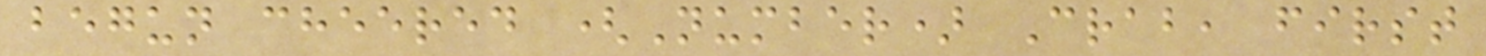begun cheered (Number) Crab, first
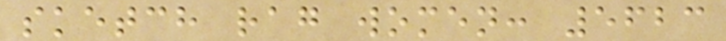sketch rag women: 5623
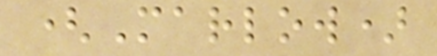(Marlow)
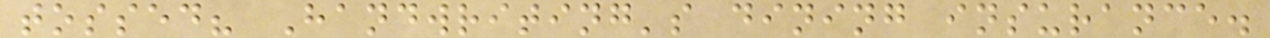tossed? Handwriting's dining insurance.
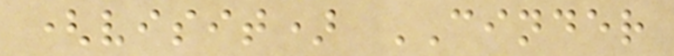(visit) CINDER
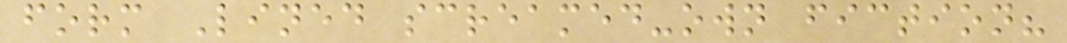form Lined screamed-own fiction?
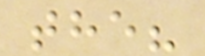the?
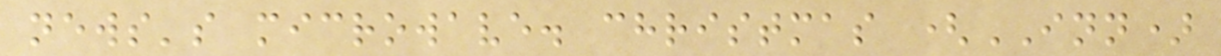news's microwave. christmas (INN)
